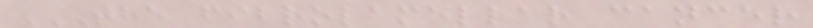THE FIBROLAMELLAR CANCER
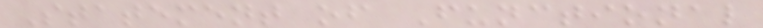Statement of Functional
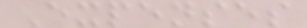Expenses
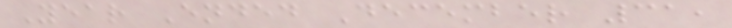Year Ended December 31,
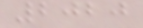2020
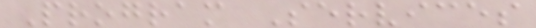Program Services
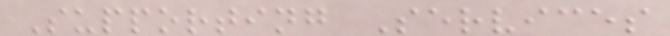Supporting Services
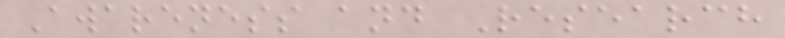Awareness and Research
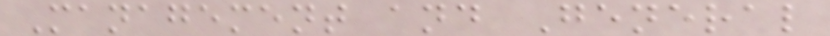Management and General
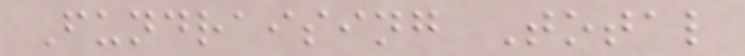Fundraising Total
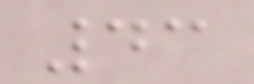43
